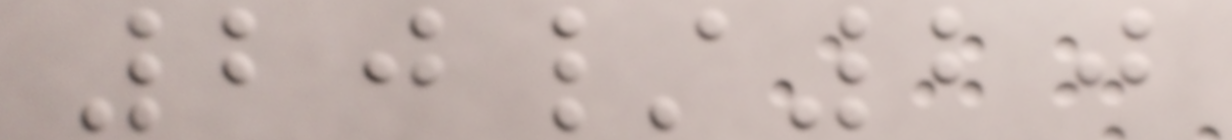20/20
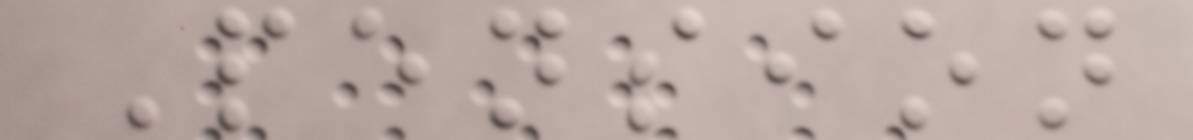Pension
